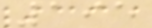195
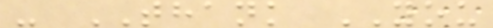- THANK YOU
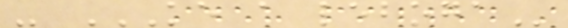- KE A LEBOGA
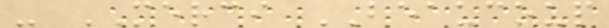- MERCI BEAUCOUP
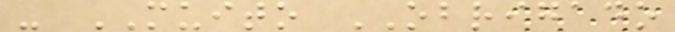- MUITO OBRIGADO
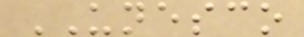UNESCO
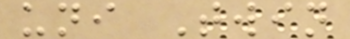uni Twin
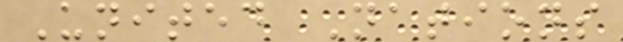United Nations
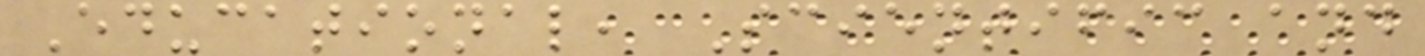Educational, Scientific and
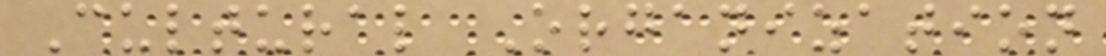Cultural Organization
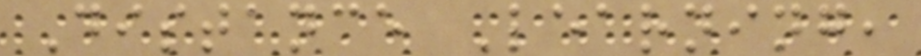Distance Learning,
